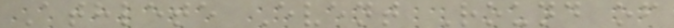Athlete Event Round of
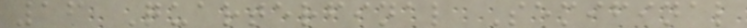16 Quarterfinal Semifinal
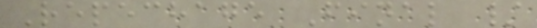Repechage Final /
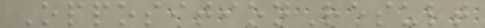OppositionResult
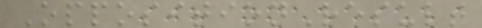OppositionResult
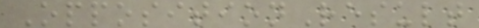OppositionResult
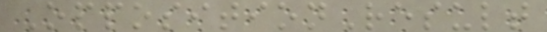OppositionResult
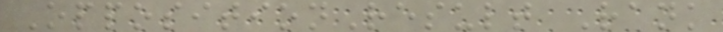OppositionResult Rank
